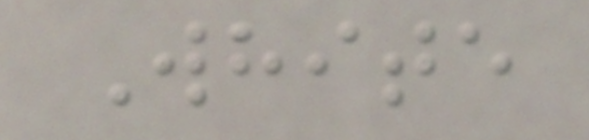White
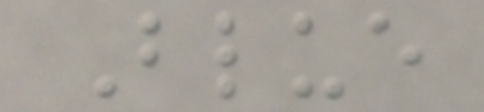Blue
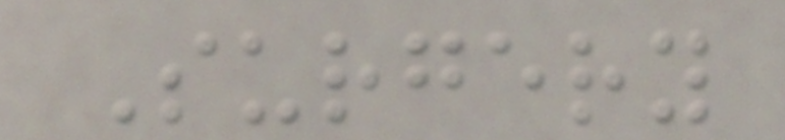Surgery
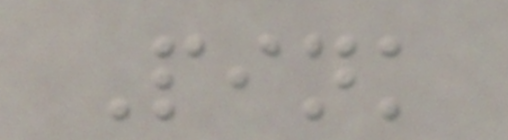Pink
